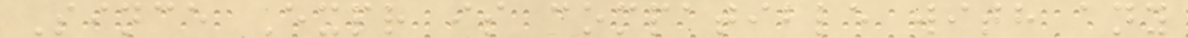Since Expr is compatible with any
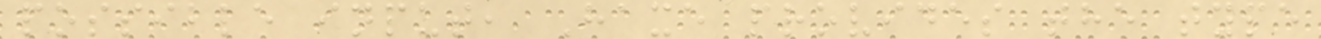possible input, Haxe provides the type
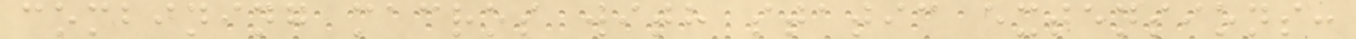combining macros with static extensions:
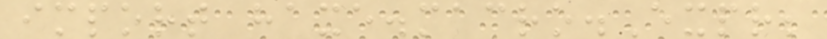import haxe.macro.Expr;
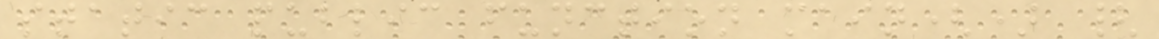static public function main() {
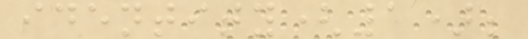identity(1);
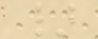}
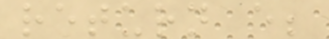return e;
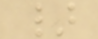}
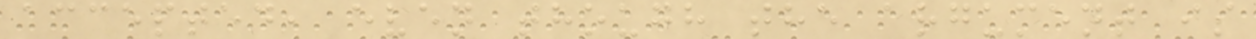accepted, even though the argument is
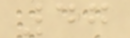47
